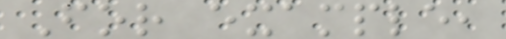For example,
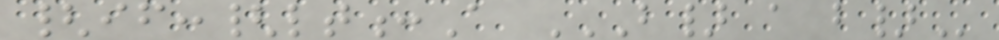{if:{lt:A B} A B}
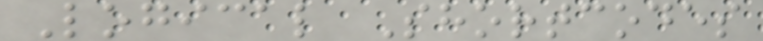Logical Shortcodes
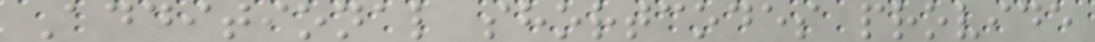Additional shortcodes provide
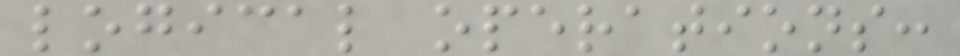logical operations:
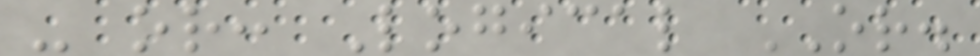- or: Logical OR.
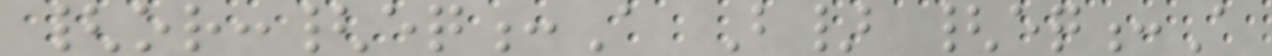{or:{eq:A B} {eq:A
